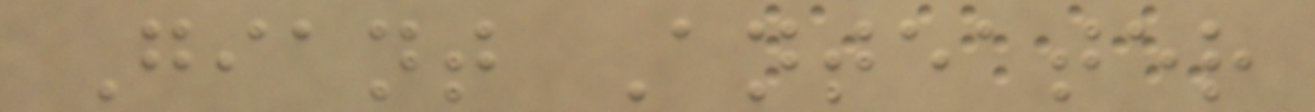Giant Anteater
